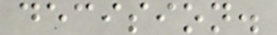decision.
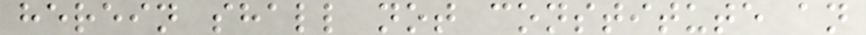herein shall not constitute an
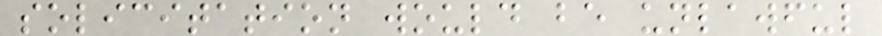solicitation would be unlawful
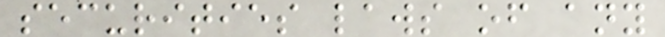securities laws of any
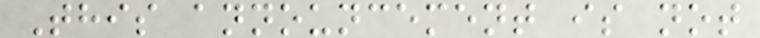This announcement is not
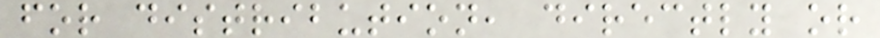for distribution, directly or
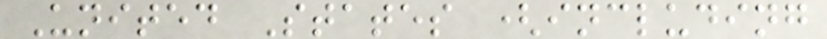United States (including
